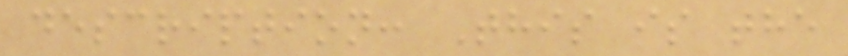description: This is the
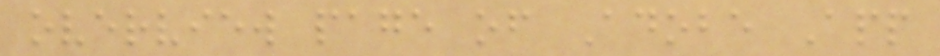overview page of Adobe App
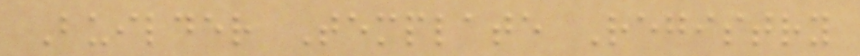Builder Template Registry
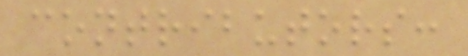contributors:
